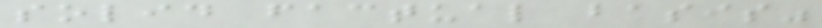solid factual basis"
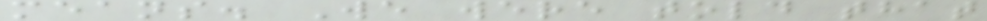means. We were told that
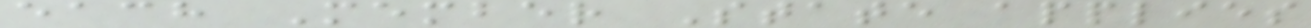each Member State applies
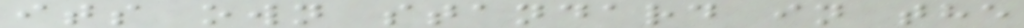its own standard in the
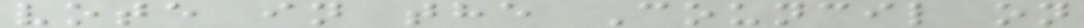vote in the Council on
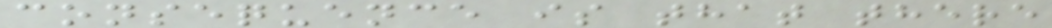consequence is that there
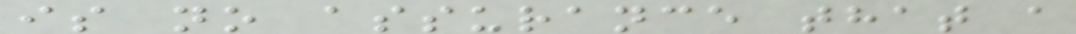is no assurance that a
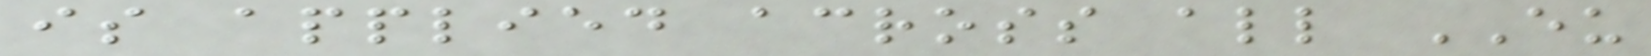is applied across all EU
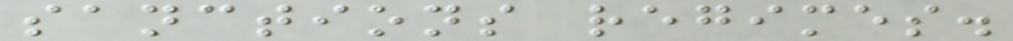sanctions regimes.
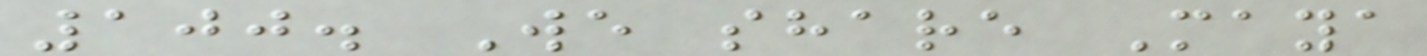100. We share Maya
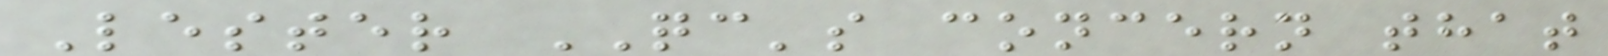Lester QC's concern that
